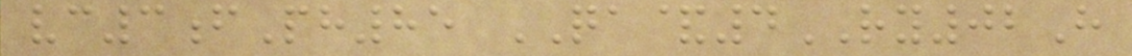vc3fPh85 QA&4RY02H
